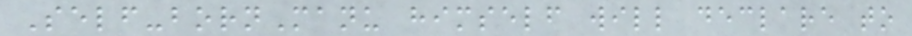Self-bornManu himself will declare to
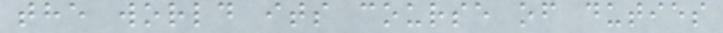the world its course of duties
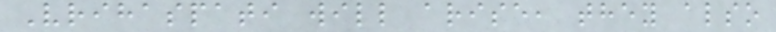Vrihaspati will arise, they also
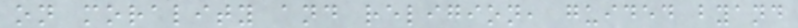on morality and religion, guided byand
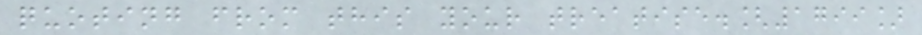quoting from this your treatise.[1799]
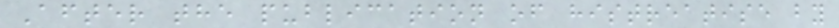After the publication of histreatise by
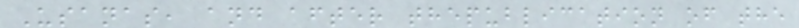Usanas, and after thepublication of the
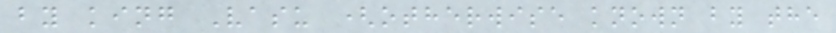by king Vasu (otherwise known by the
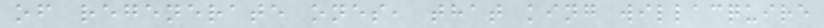of regenerate ones, that king willacquire
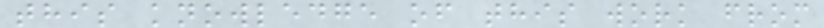this knowledge of this work from
